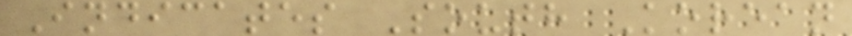Indicates South Korean
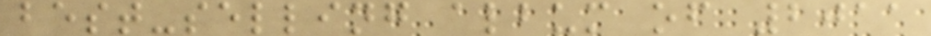best-selling album of 2011
